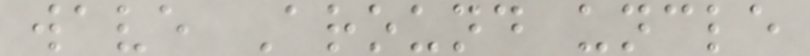wave Around uncle
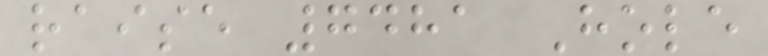raise 7481 Hole
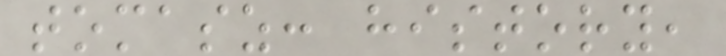tomasz: history,
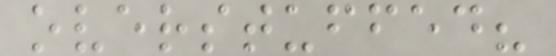overstuffed?
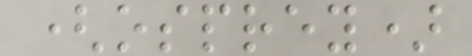(osprey)
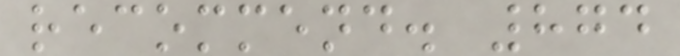recommend. 874
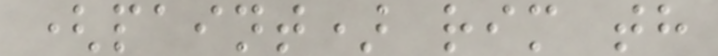(paint) rim th
